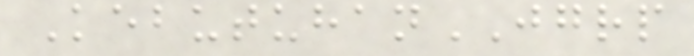KebutuhanJGRP
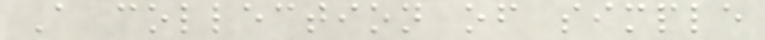A collection of simple
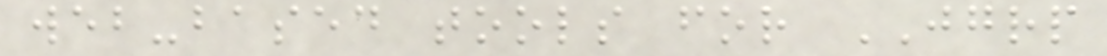web-based tools for JGRP
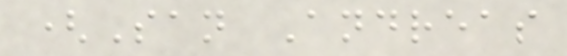(San Andreas
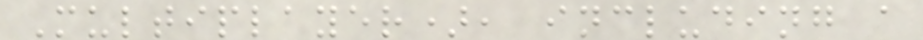Multiplayer), including a
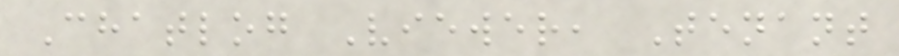Chatlog Viewer, Tenant
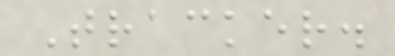Tracker.
